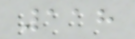118
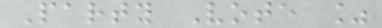Party Vote %
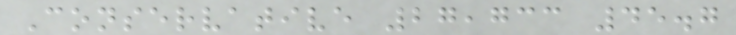Conservative 27,733 45.7
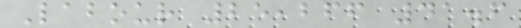Labour 25,266 41.6
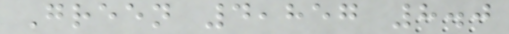Green 4,857 8.0
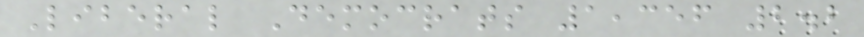Liberal Democrats 1,356 2.2
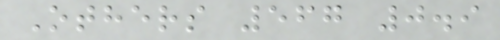Others 567 0.9
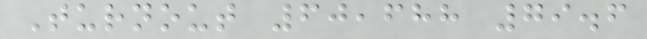Turnout 60,688 79.6
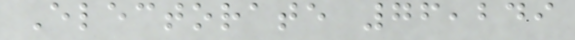Electorate 76,249
